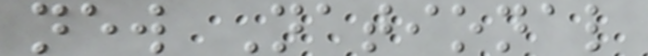new National
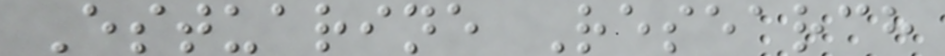Estuarine Research
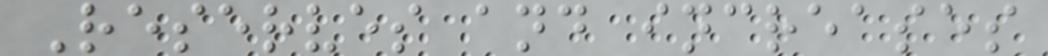Reserves and increases
